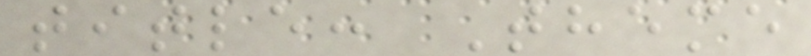title: Theme
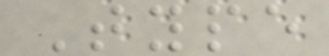Type
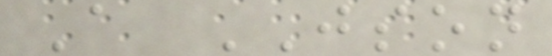A JSON
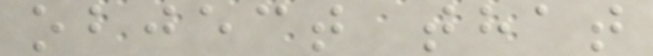object that
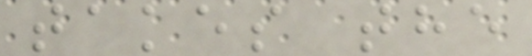takes the
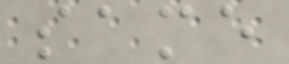same
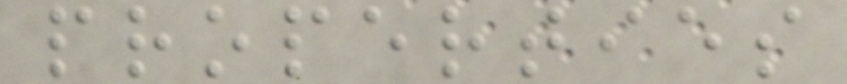properties
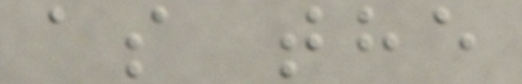as the
